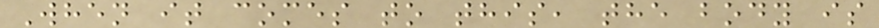When it comes to this, the body is
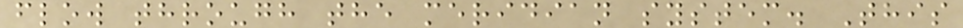flow through the meridian system. This
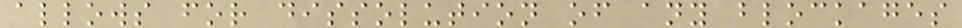allows for dissolution of any blockages
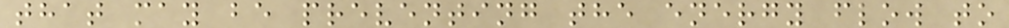that may be preventing the energy flow to
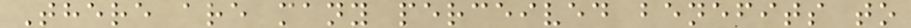There are many perceived benefits to
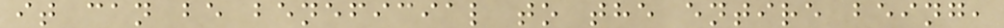it can be beneficial to the entire being,
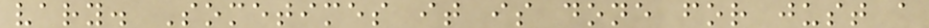vary. Sometimes it is done for just a
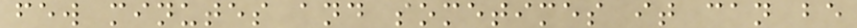few minutes and sometimes it can be
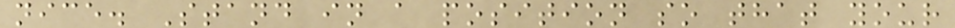nice. Stand in a position so that your
